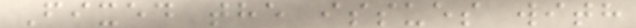Fixed the issues with
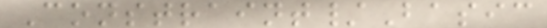Constraint/Basic
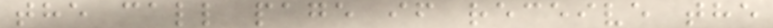the call page if receive the
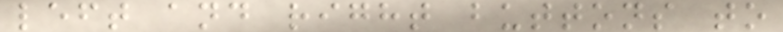left and right buttons to
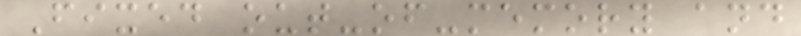Fixed out-of-memory and
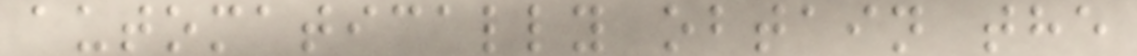automatically obtain the
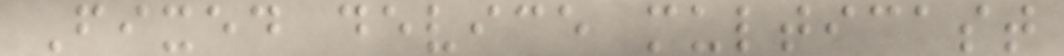Fixed device multicast
